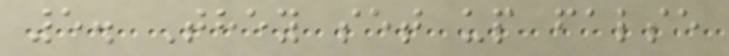5. They set up false
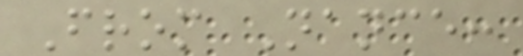From Nance:
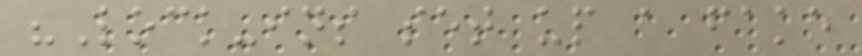"Lock-ins set up a fake
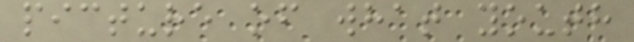picture of what youth
